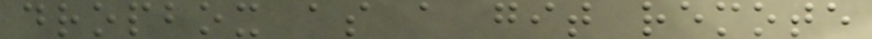dropbox as a git remote
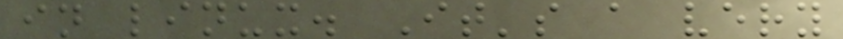in linux. It's a very
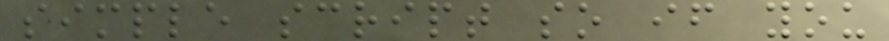simple script so if you
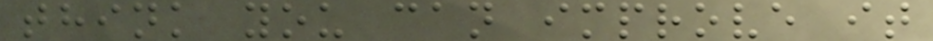think you can improve it
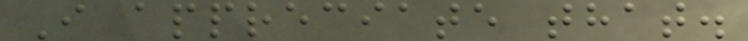I appreciate that.
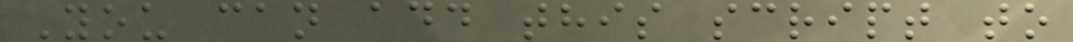You can add this script to
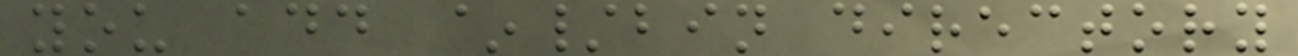you add ~/bin directory
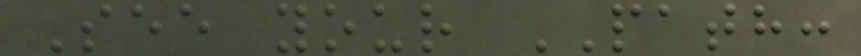See your PATH:
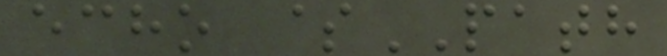echo $PATH
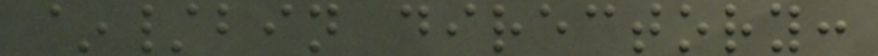~/bin directory:
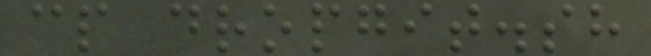cp dropgit.sh
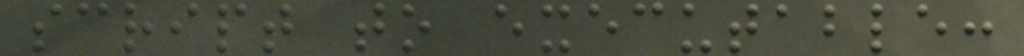script to executable:
